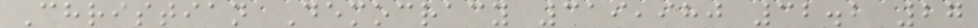Christian Democracy 319,980 32.2 27
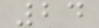24
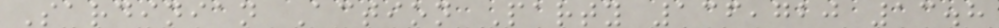Sardinian Action Party 136,720 13.8
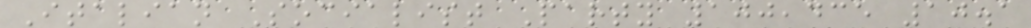Italian Socialist Party 100,435 10.1
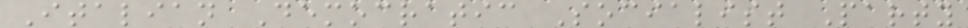Italian Democratic Socialist Party
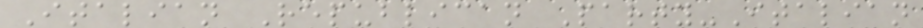Italian Republican Party-Italian
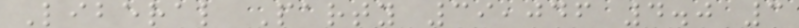Liberal Party 39,046 4.0 3
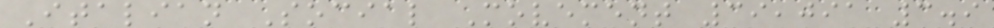Italian Social Movement 39,091 3.9
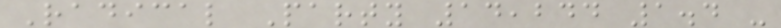Radical Party 14,244 1.4 -
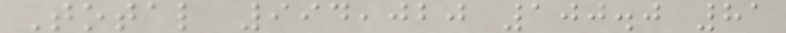Total 994,020 100.0 81
